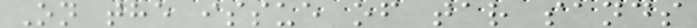On the issue of tar sands
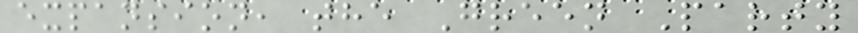expansion, the Green Party
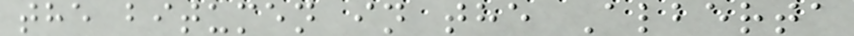the bitumen in the Alberta
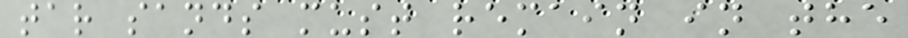tar sands must remain in the
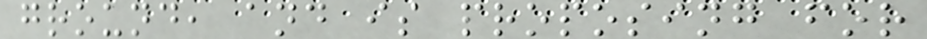ground, and is proposing for
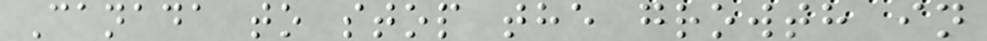Canada to stop the growth in
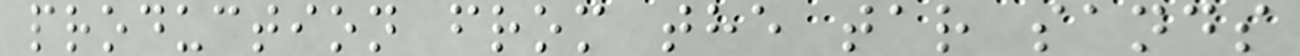production from the tar sands
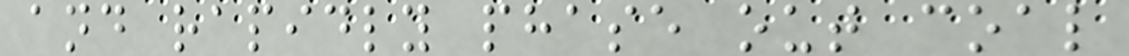and rapidly phase out coal
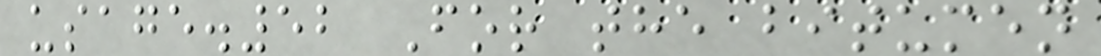usage.52 For the bitumen
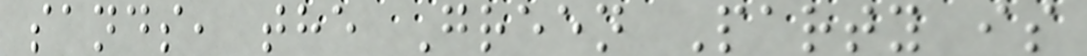sands, the Green Party is
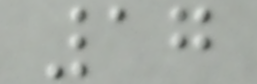17
